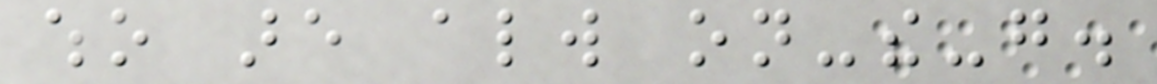who are always on-the-go.
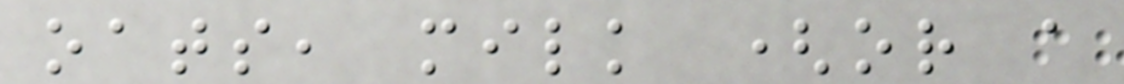oats, milk (or a
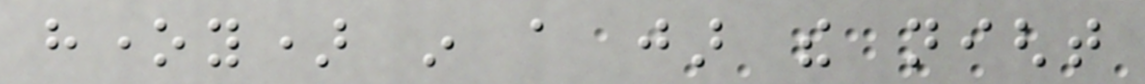honey) in a jar the night
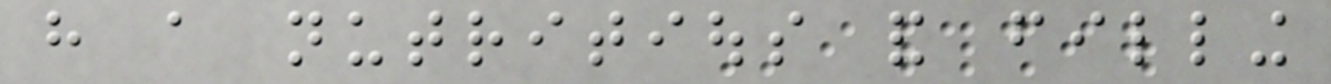have a nutritious and filling
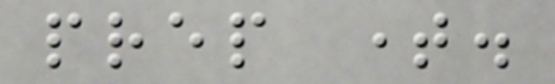prep time.
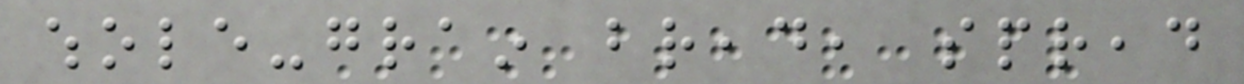whole-grain bread, spread
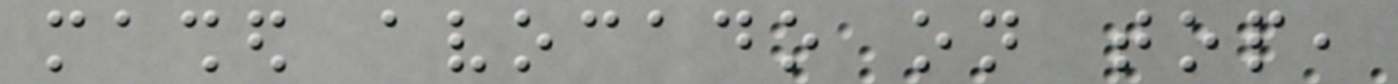mashed avocado on top,
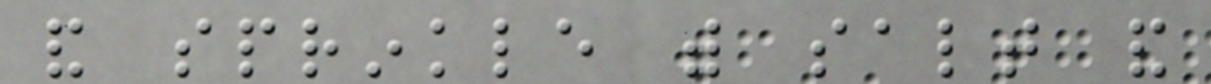and sprinkle with salt and
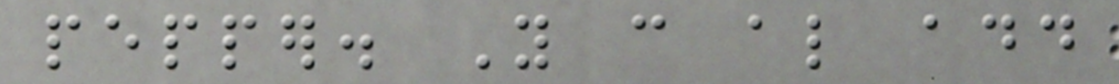pepper. You can also add
